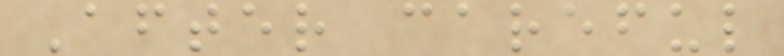After careful
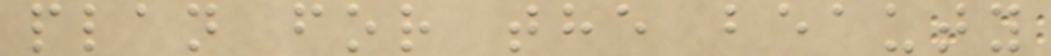plan for the beauty
